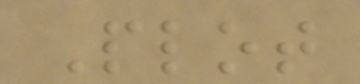Plot
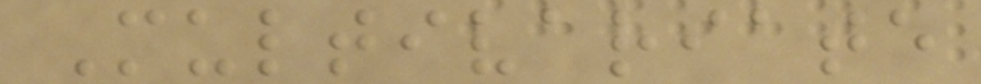Multivariate
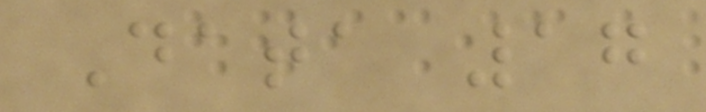Data 17
